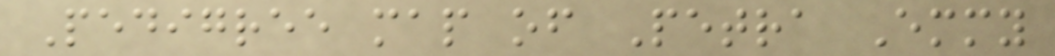Pedigree map of Petra Emmy
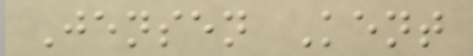Jensen Kent
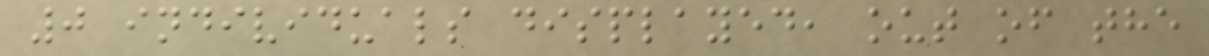0 individuals displayed, out of the
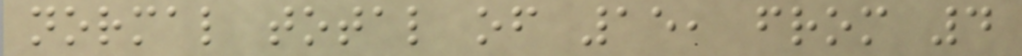normal total of 15, from 4
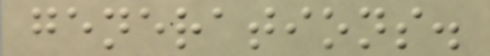generations.
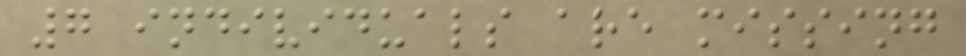7 individuals are missing
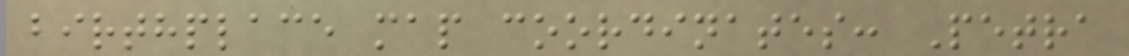birthplace map coordinates: Petra
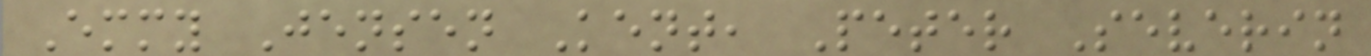Emmy Jensen Kent, Peter Severin
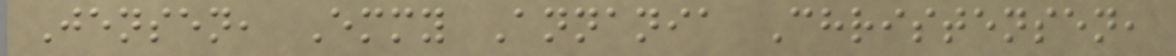Jensen, Emmy Annania Christensen,
